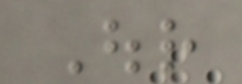Our
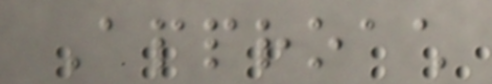Approach
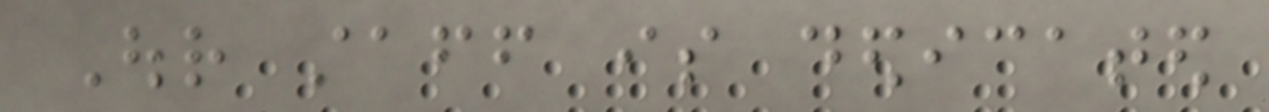Our staff is dedicated
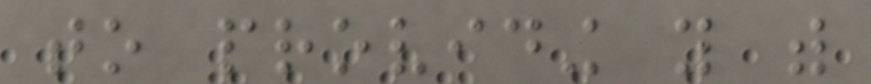to providing you with
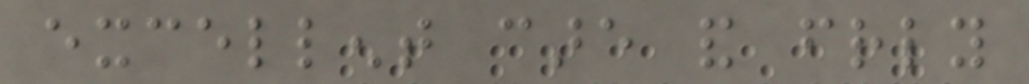excellent care and friendly
